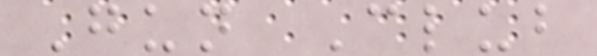Gun Club
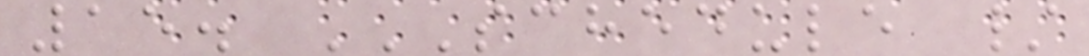15. SCHEDULE /
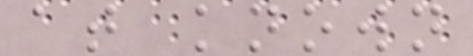at known
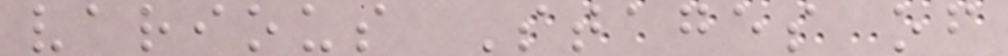various Stages of
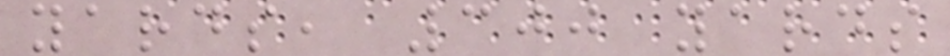yards, 300 yards
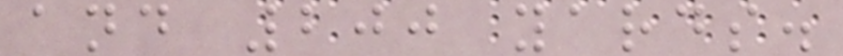and 200 yards.
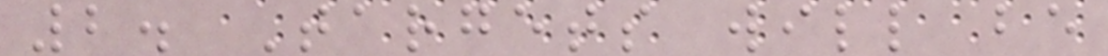2. Targets will be
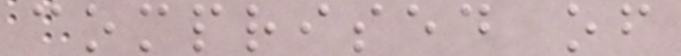comprised of
